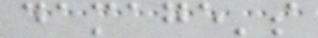damage's
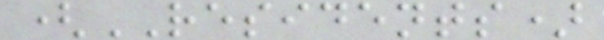(RESIDENTS)
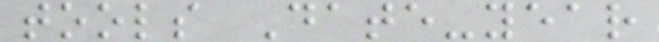tools Date-year
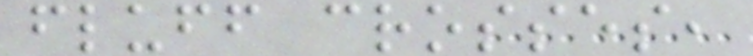fluff crosses,
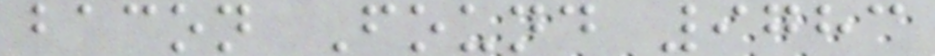bacon Found 9783
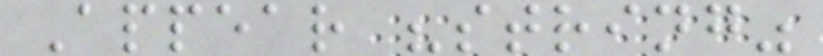Appear "string"
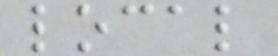local
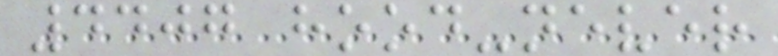4407 hood-never
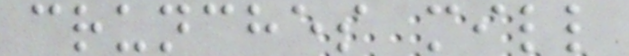crunches mill
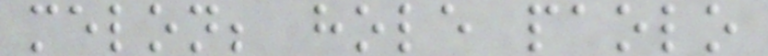melon; hole paolo
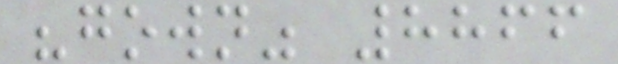"gown" 8866
